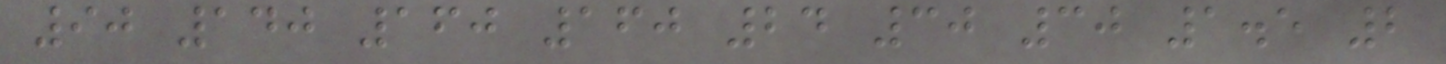90 140 160 160 24 30 30 1.5 2
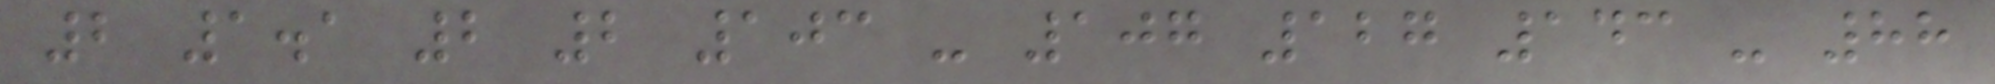2 1.1 2 2 103 - 107 127 143 - 88
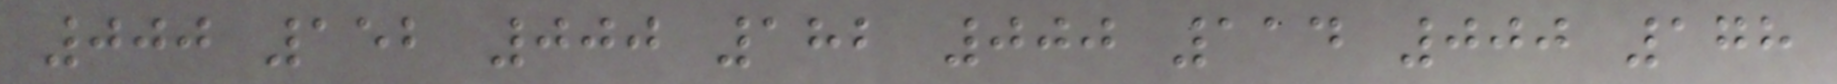000 152 000 182 000 114 000 178
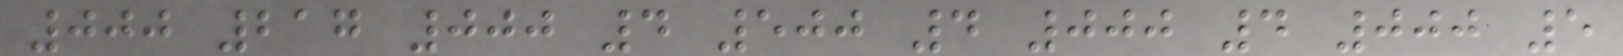000 217 000 4 500 4 000 4 000 5
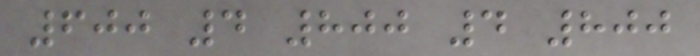600 4 800 4 800
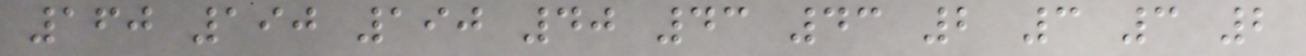160 190 190 40 43 43 2 3 3 2
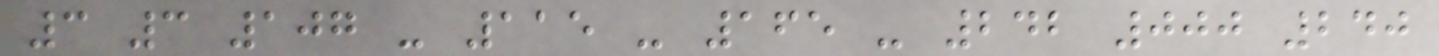3 3 107 - 115 - 165 - 242 000 240
